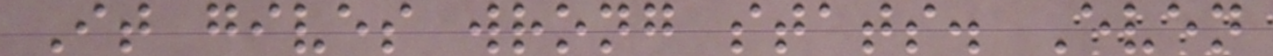It gives wrong stats. Even
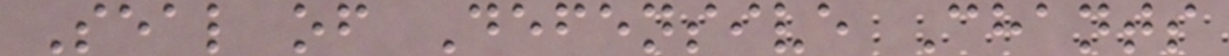Seal of Defensive Chants
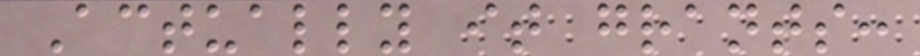Actually it grants:
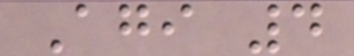Agi 4
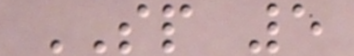SP 5
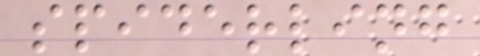spiderling
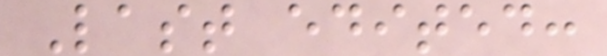Last edited:
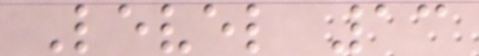Level 13
